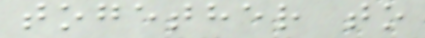together to
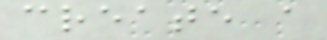create a
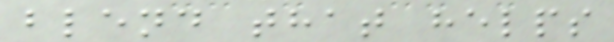blend that helps
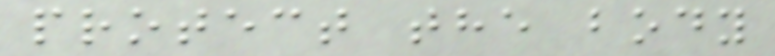protect the body
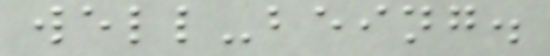well-being.
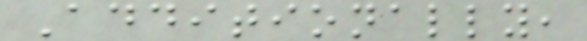Additionally,
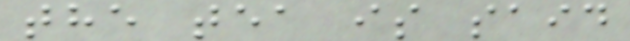the tea is said
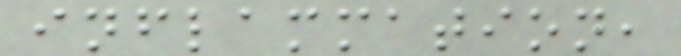inflammation,
